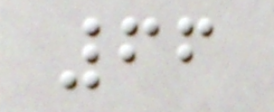66
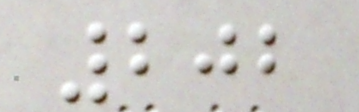202
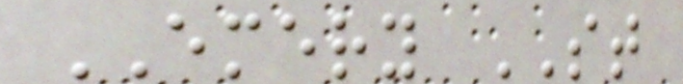EMERY ST
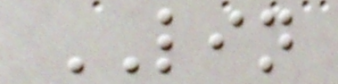LIN
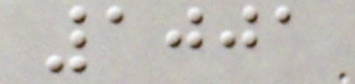1001
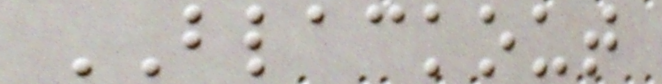BLACKOUT
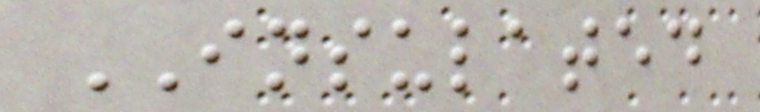INSULATED
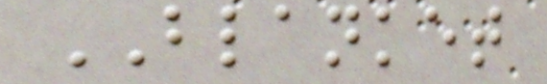BLANKET
